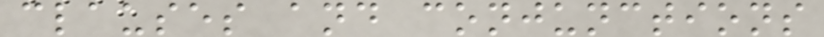clauses and conjunctions
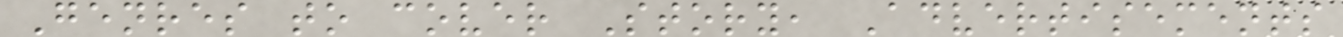Genres to cover Story, Advertisements
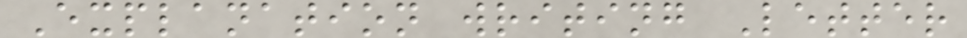Explanation writing Letter
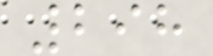298
